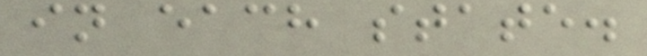in each state.
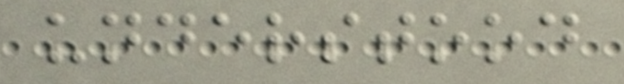understood
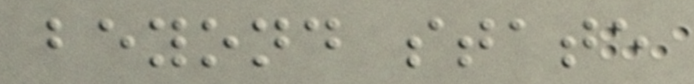beyond state
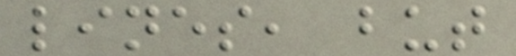lines, but
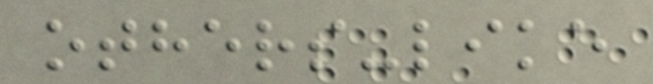others-like
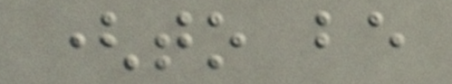(to be
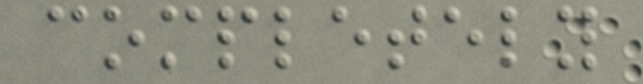completely
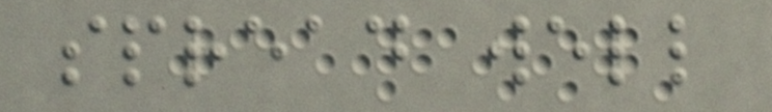spread well
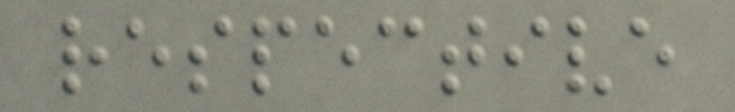respective
